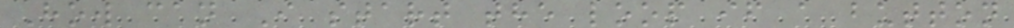How can I start the loop if a button
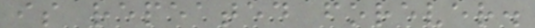is repeated forever.
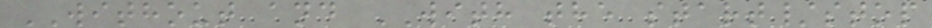WITHOUT and WITH the start/stop
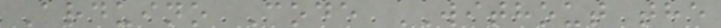Arduino Code WITHOUT the
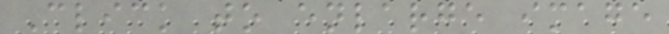Click to enlarge image
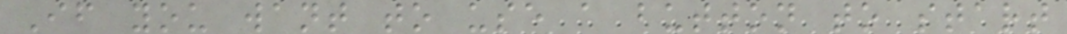If you want to use a button to start
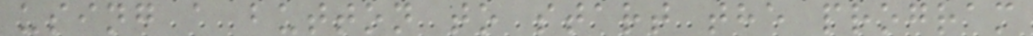using a button to start the program
